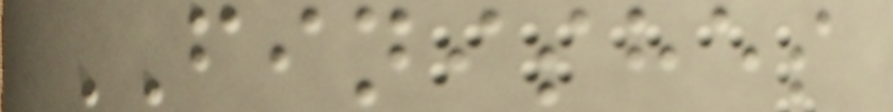FINISHES
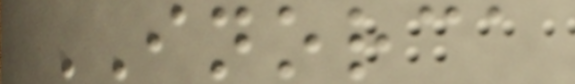INORCA
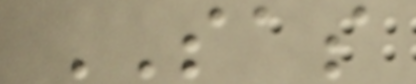SAS
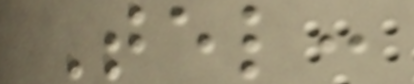Tel:
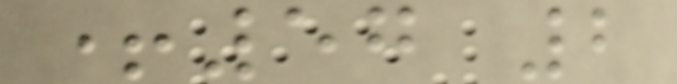+57 2
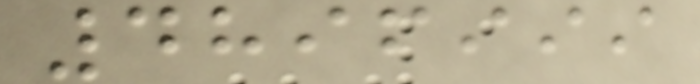4896999
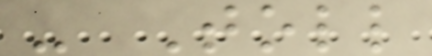- Toll
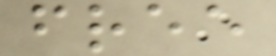free
